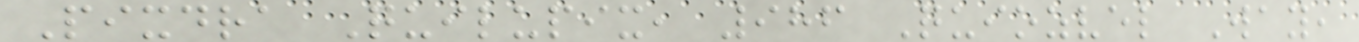Pixdra Quilupix, 986 Quiozvel Way,
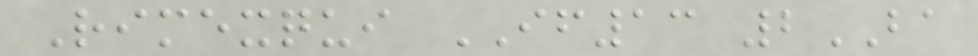Rimexqui IF13 2BA
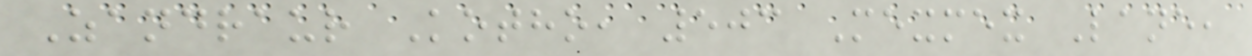Zandraur Kotho, 503 Mexmex Lane,
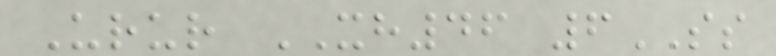Urur XH46 6SS
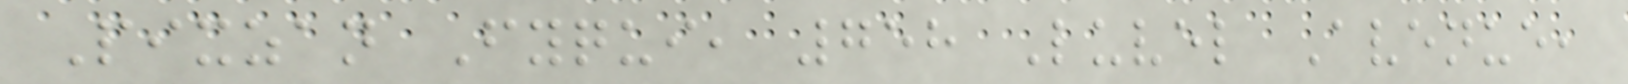Pixzan Fyqui, 758 Luvel Avenue,
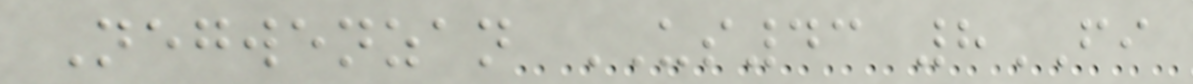Negwenzan US43 8FI
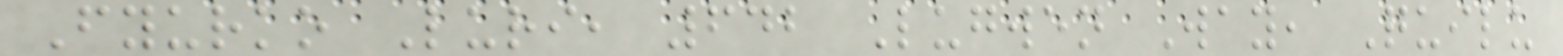Fyurko Luri, 642 Lugwen Way, Quilu
